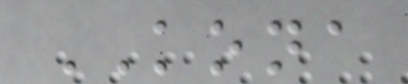KONA
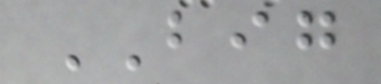BIG
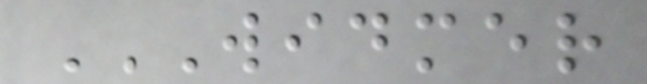WIDMER
